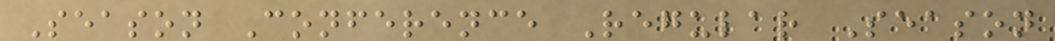Season Conference Regular Season
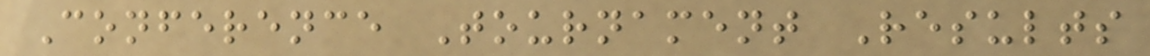Conference Tournament Results
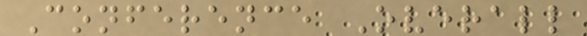Conference Overall
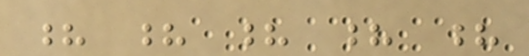? ? ? ? ?
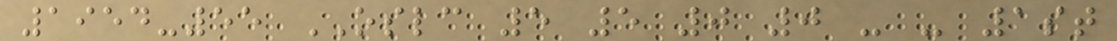1954-55 OSLC 5 5 0 0 - - 1st
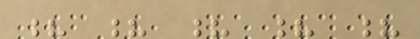? ? ? ? ?
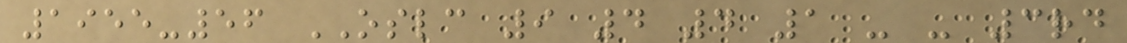1955-56 OSLC 9 4 4 1 - - 3rd
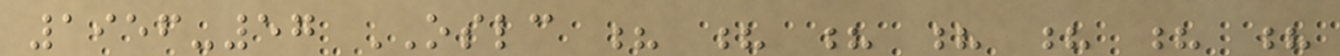1956-57 OSLC ? ? ? ? ? ? ?
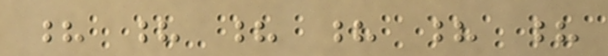? ? ? ? ? ?
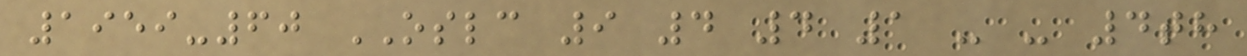1959-60 OSLC 9 4 4 1 - - 4th
